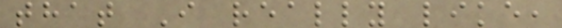that I really like,
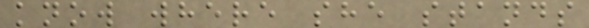know where she stands
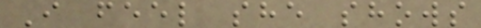I feel she shows
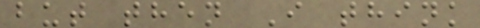but then I think
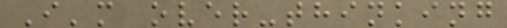I'm over-thinking
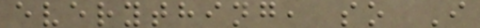everything, so I
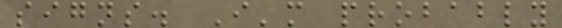signs. I'm probably
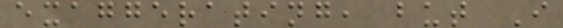exaggerating, but I
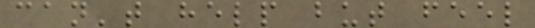can't help but feel
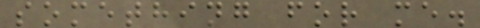something for me.
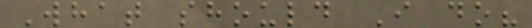What should I do?
